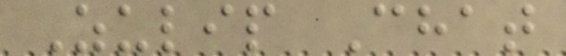Zulip Chat
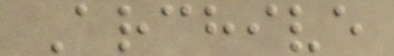Archive
